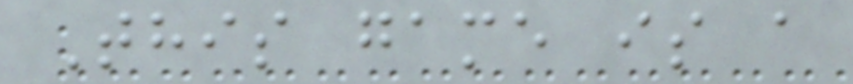This game is a
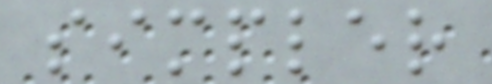simpler
